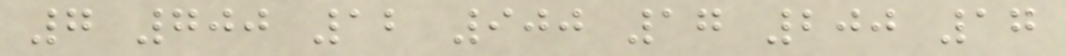7 700 12 900 17 200 17
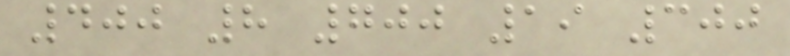400 8 700 19 300
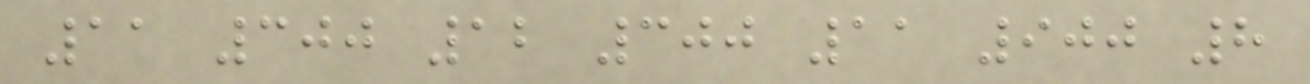11 300 12 300 11 900 8
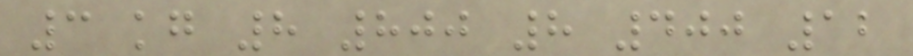3 kg 8 800 8 400 12
